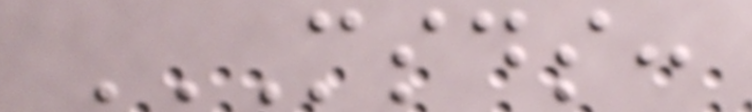MSDS:
